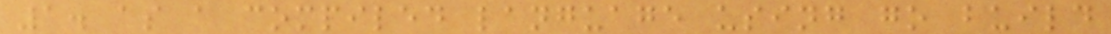1. as a compiled language using go build
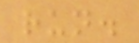run.
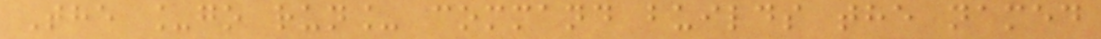The _go run_ command builds the named
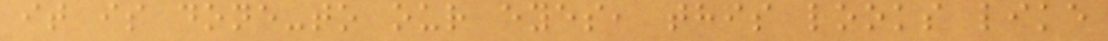it is done-to our eyes, this looks like
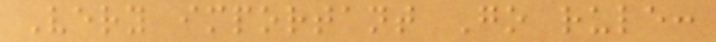Very important Go rule:
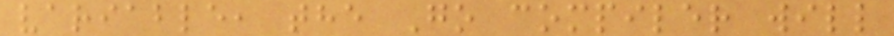variable, the Go compiler will
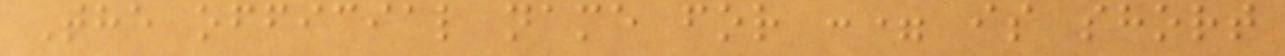The official name for := is short
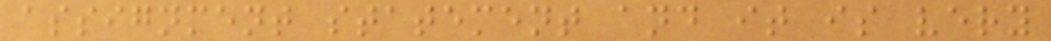assignment statement and it is very
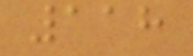118
